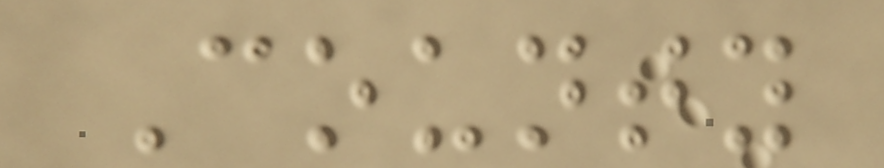County
